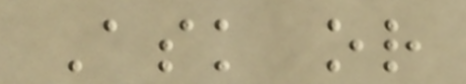Ask or
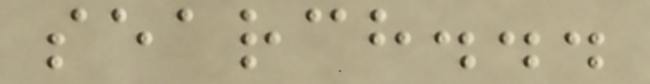search...
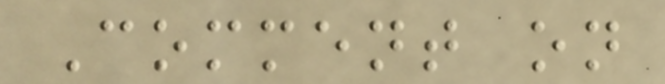Comment on
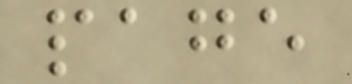page
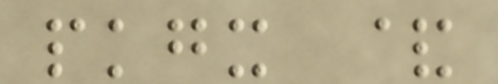pkgx &
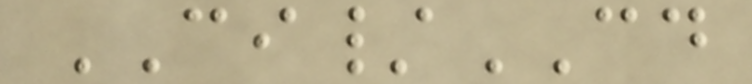CI/CD
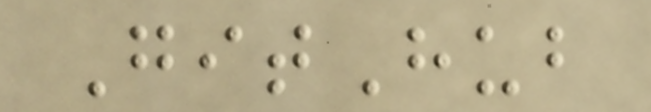GitHub
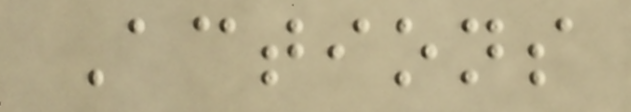Actions
